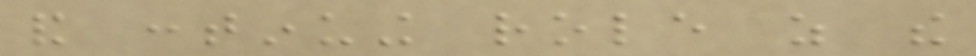and continuing role as the
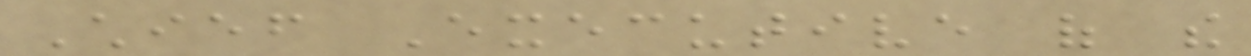Chief Executive of the
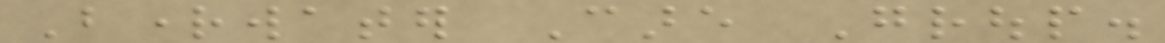Brightwater Care Group.
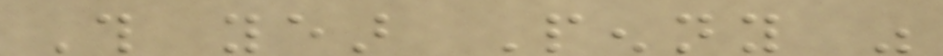This year Penny was
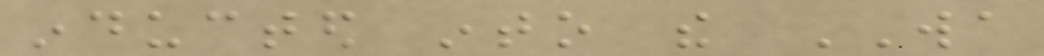inducted into the WA
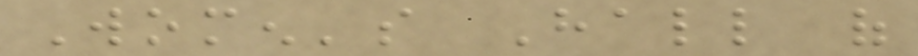Women's Hall of
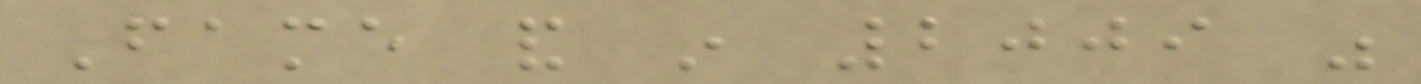Fame and in 2009 was
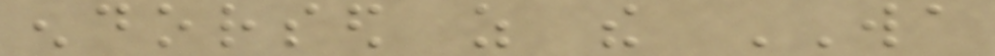endorsed as the WA
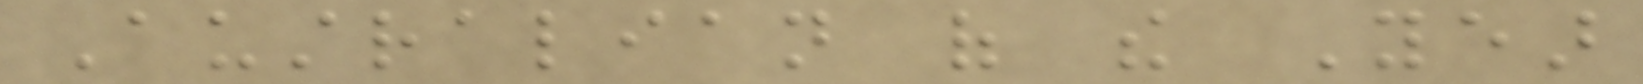Australian of the Year
